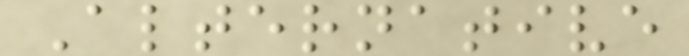Alternative
